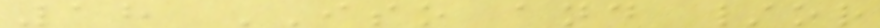18 ISO and /or
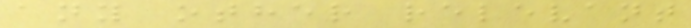any other relevant
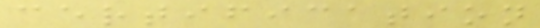certification
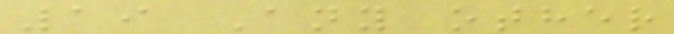19 Any other
